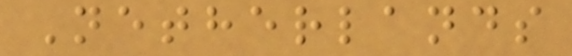Netherlands
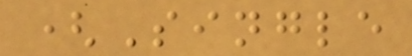(Single
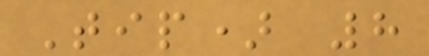Tip) 8
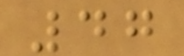47
